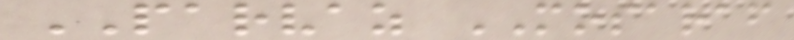PARVAZ MOSARAF
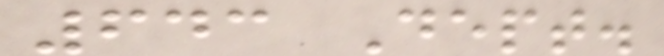643 Dept.
